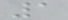1
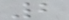2
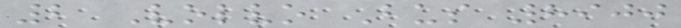2 Volvo Bus 8900
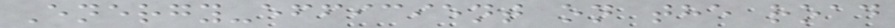Energy-efficient on the road
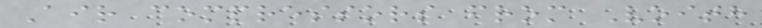Air compressors from Voith
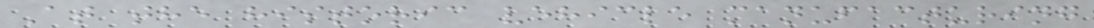At the historic vehicle manufacturing
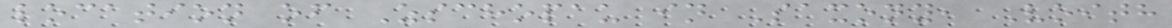location of Zschopau in Saxony, Voith
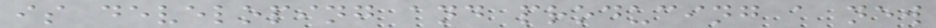is developing and producing a new
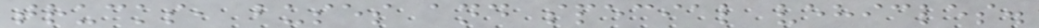trucks, buses and special vehicles.
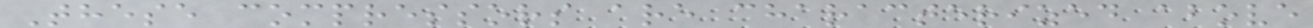These compressors are characterized above
